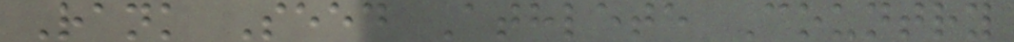Rank Seed Athlete Country
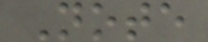Note
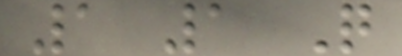1 1 Q
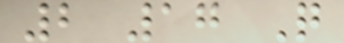2 17 Q
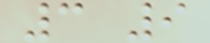3 9
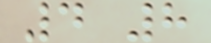4 8
